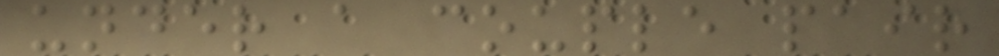under a couple pair
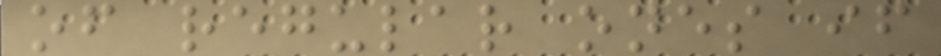of regular ones if
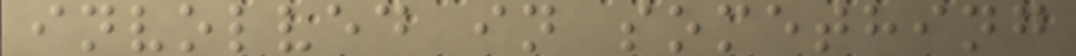involved in something
